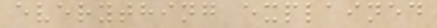everything explained
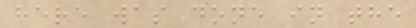here was done in the
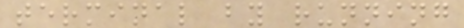terminal by running
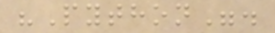"Python".
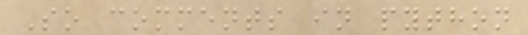So comments in python
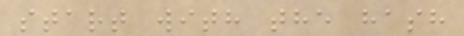start with the hash
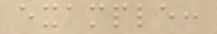example:
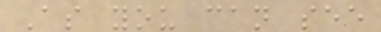As you can see
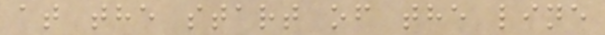at the start of the line
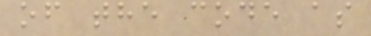of the code as
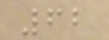62
